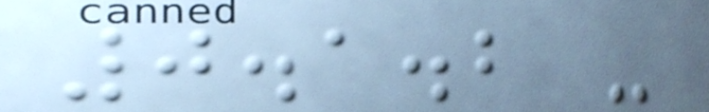0.1.2 -
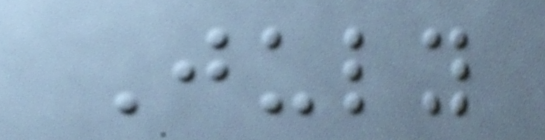July
